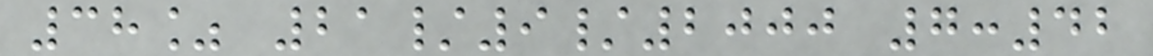38% 21/9/2000 7:42
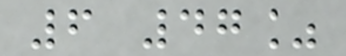6 47%
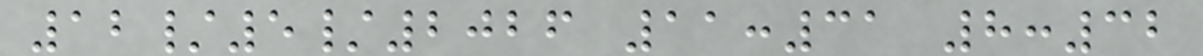12/5/2026 11:31 8:32
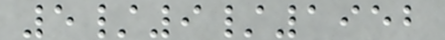5/9/1952
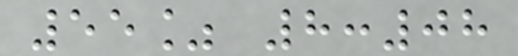55% 8:08
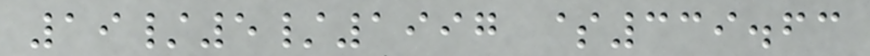19/5/1997 $339.63
